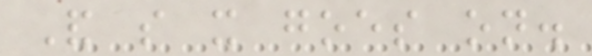And so it goes on.
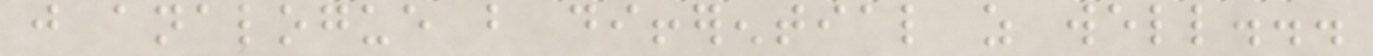just analogue but differential as well...
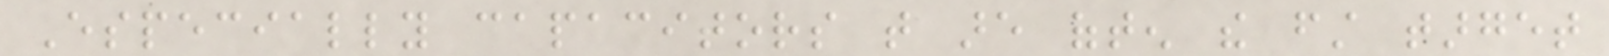Especially capacitors that are often the first target
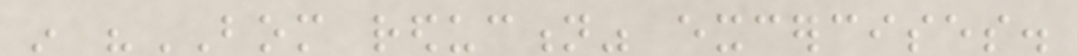in "BOM reduction" excercises.
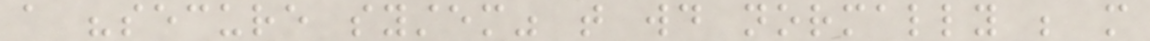a "secure system" that would normally be more
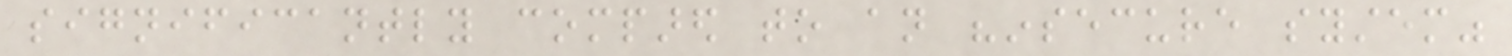significantly compared to an "insecure system"
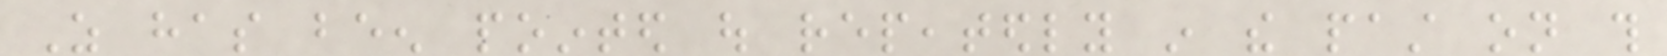As has been pointed out repeatedly in the past on this
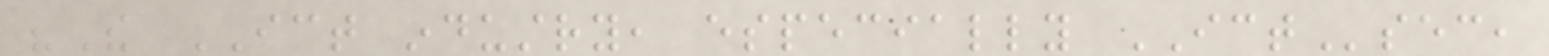"The ICT industry, especially ICTsec,
